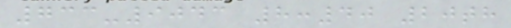733-9043 8:40 20th
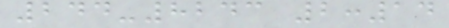244-8243 2:14
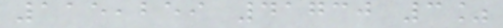115,259 41730 3%
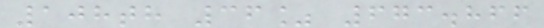108th 36% 673.866
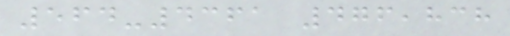564-4361 476,838
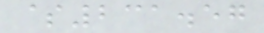$231.57
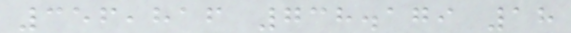356,816 738.179 18
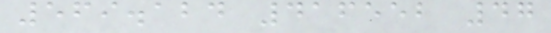569.124 416552 47
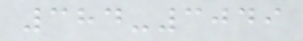384-3049
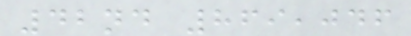42nd 869,046
